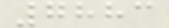7883
